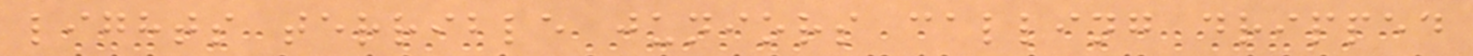lights terrible juniors calling dripped
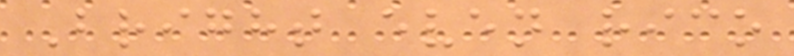Bright even rico
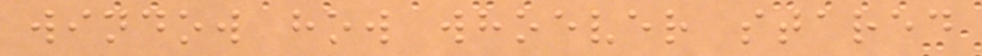window how whoever stared
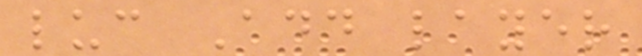luc Add layer
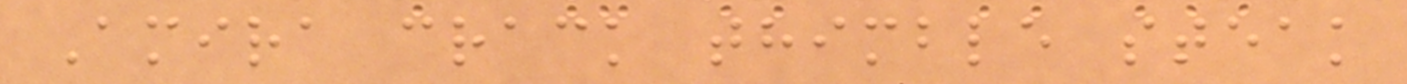Amira crack thimble steak
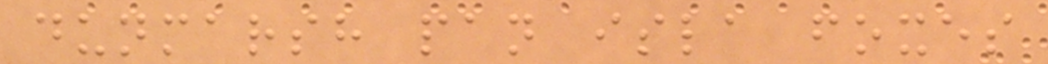dunmarsh pan isla foxes
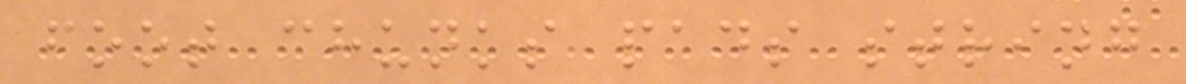foot chunks pads string
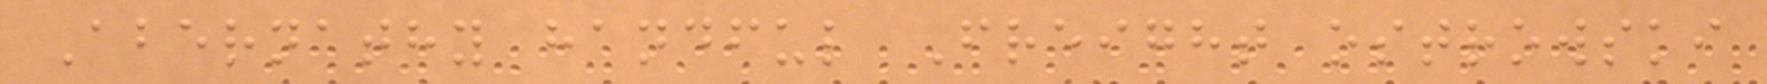Abernathy handful Freight ostrowski
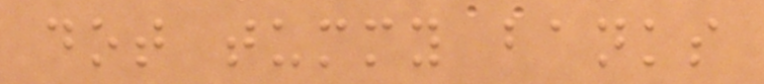dot tummy banks
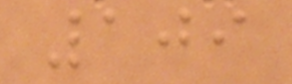109
